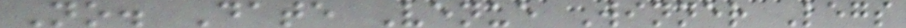No. Date Venue Winner Legs
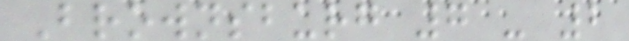Brownsburg 7 - 2
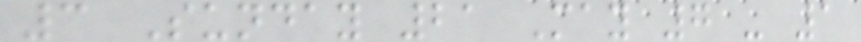3 Sunday 21 May 7 - 1
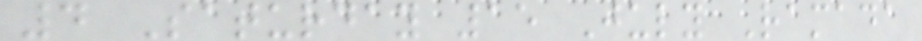4 Saturday 15 July Ramada
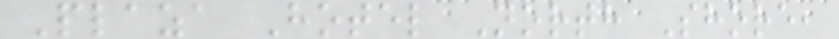Plaza Hotel North Shore,
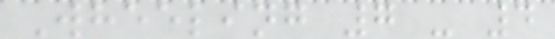Wheeling 7 - 4
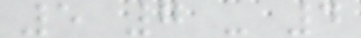5 7 - 4
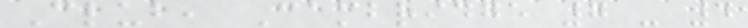Club, Cambridge 7 - 4
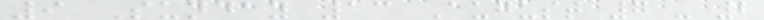9 Sunday 13 August 7 - 2
